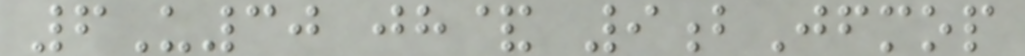6U30 jh& 9bJfmop
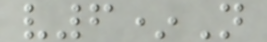v6*N
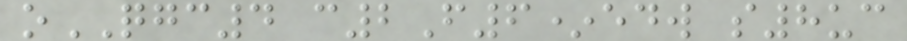oQGC4 c2F6*edw s8uc
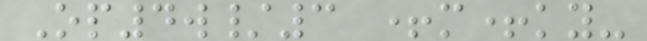Op4w/3 +m+ky-
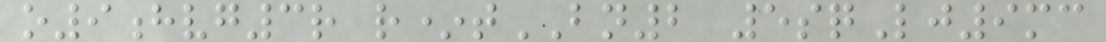o9hvg3r r*tBN2 5sqLj9mc
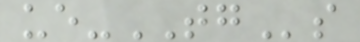ue-TGs
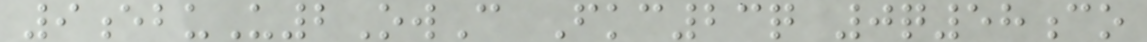9ebuU2OwC Fkc23q 0q58co
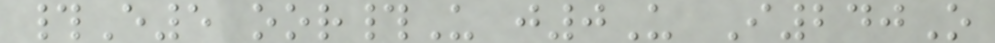#E5 oor#U j0U I240O
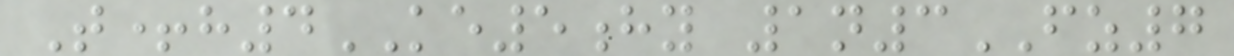T+h4KE5hy 1n3FZ7
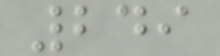249
